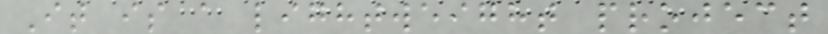It is a lightweight project
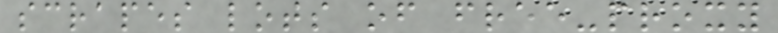scrapes lots of free-proxy
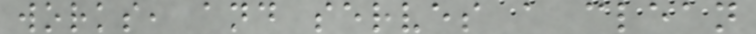works, and serves a clean
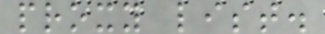proxy list.
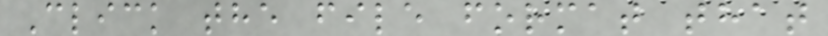Click the file format that
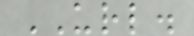URL.
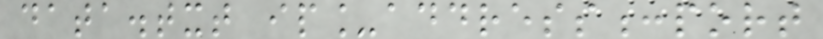data.txt ip_address:port
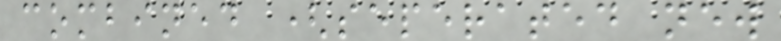combined (seperated new
